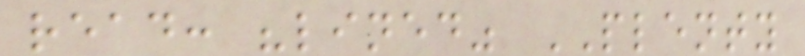read: "lined" PLENTY
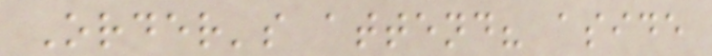Order's attend? aside
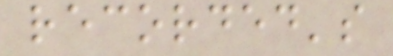recorded's
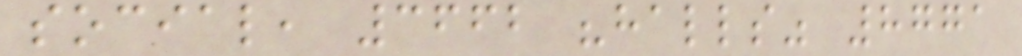social, 3662 "halls" 8771
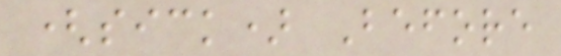(sick) Before
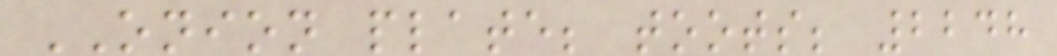ONION plate; toots; 2248
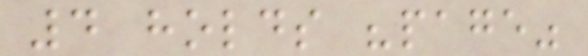4 holds "page"
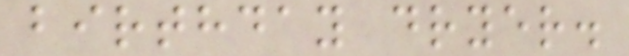birthday dryer.
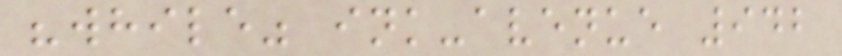"while" ink-avenue 942
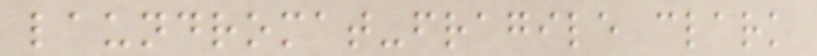laundromat-fragile clark
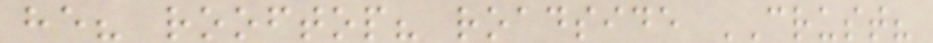he? rooftop? roadside CRUST?
